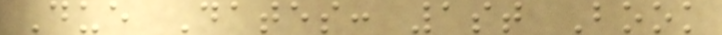Due Dates: 1st Book
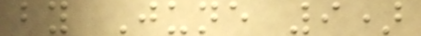by June 9)
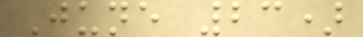June 23)
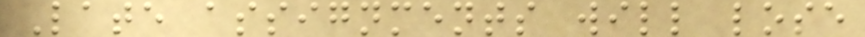Late assignments will lose
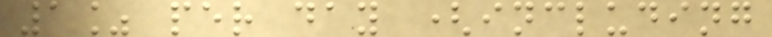1% per day (including
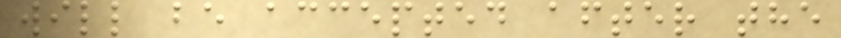will be accepted after the
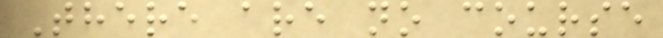There are no course
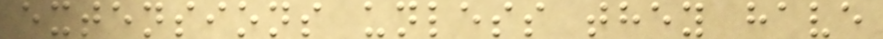extensions unless they have
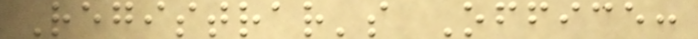Registrar's Office:
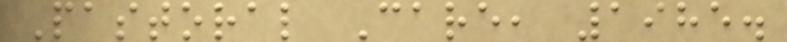Pastoral Care, 1985.
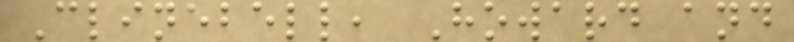Clinebell, Howard and
